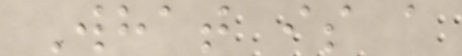What is a
